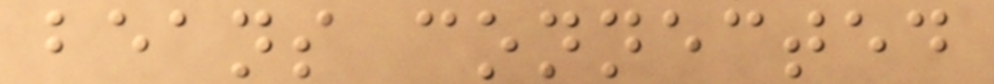beans connected
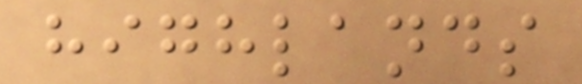highlands
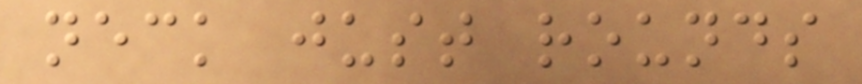neck just rounds
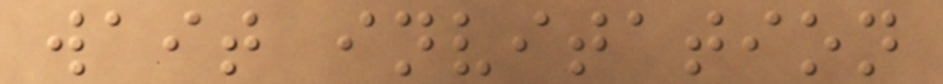wait invitation
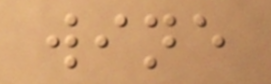wine
